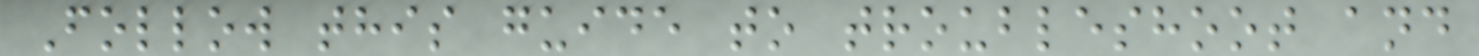Follow this guide to troubleshoot and
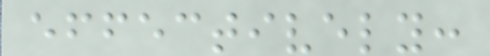effectively:
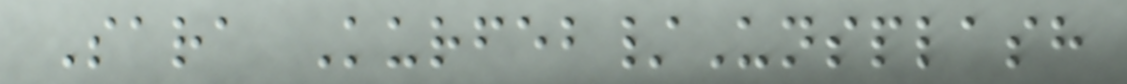Sara Kurfeb/Unsplash
